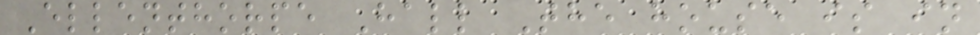Ellenthorpe Hall The house is in
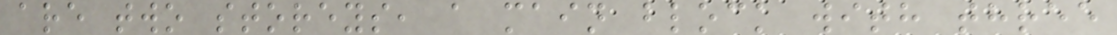are two storeys, a main block with three
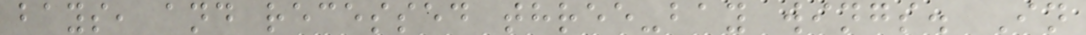bays, and recessed three-bay wings. In
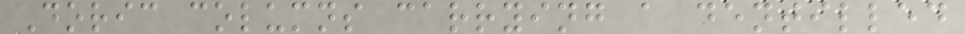Doric columns carrying a dentilled
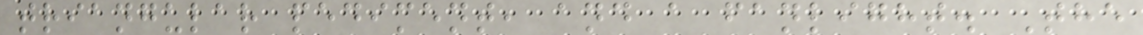triangular pediment, and a fanlight. The
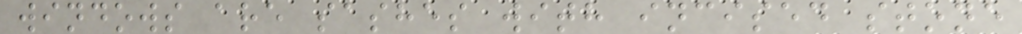windows are sashes with incised stone
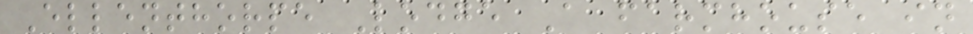Ellenthorpe Lodge A farmhouse in
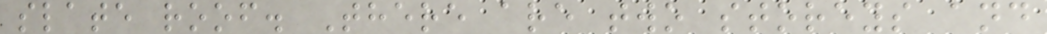slate roof. There are two storeys and
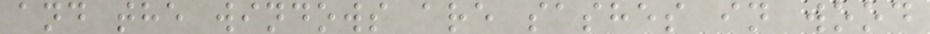and the windows are sashes in wood
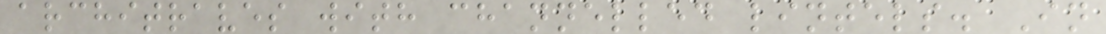architraves with channelled lintels. In
